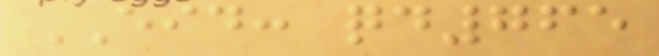EID: qd765
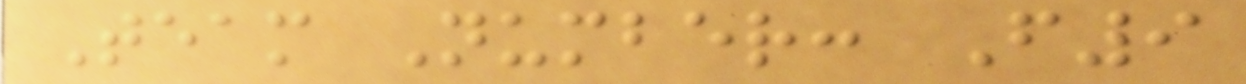Team Number: F9
